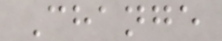Change
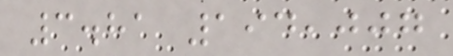3.81 194,007
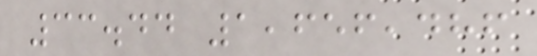33.44 1,656,486
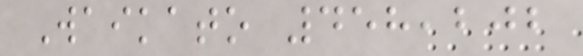Waikato 458,202
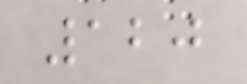120
